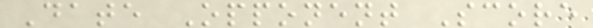Date Opponent Score
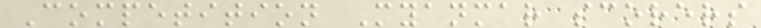Competition Myanmar scorers
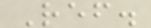Ref.
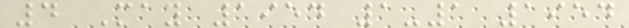4 May 1954 1-1 1954
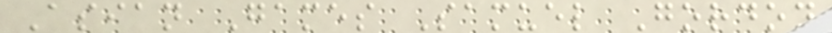Asian Games Samuel Gordon
